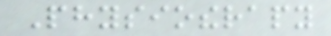Physiotherapy
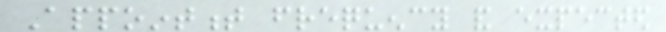Appointment frequency and expected
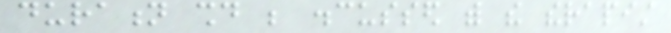duration should be discussed with the therapist
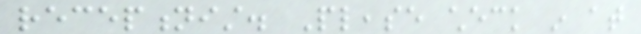receptionist. Please check in at
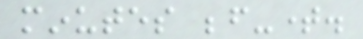minutes before-time.
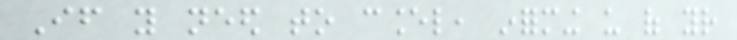If you need to cancel, informing us of your
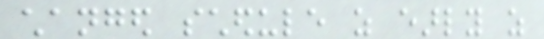changed schedule as early as
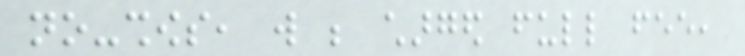no-shows, will be charged full fee,
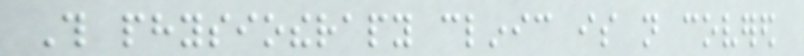This physiotherapy clinic is not covered
